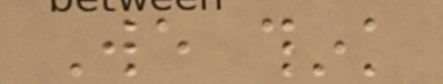We think
